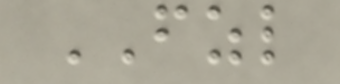FZL
